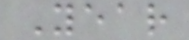Year
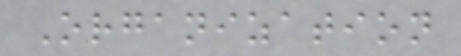Organization
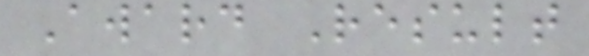Award Result
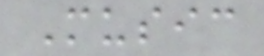Music
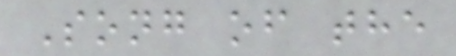Song of the
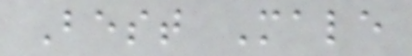Best Male
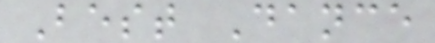Best Dance
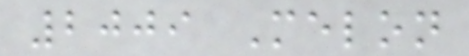2009 Melon
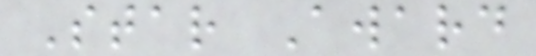Star Award
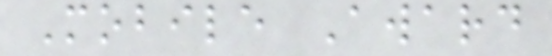Mobile Award
